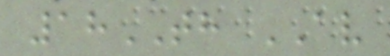18TH AV
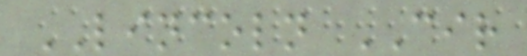LINCOLN CIR
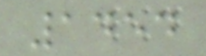1454
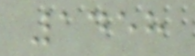1458
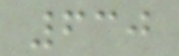630
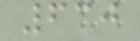630
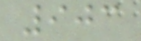903
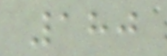180
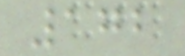172
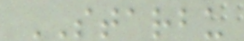STARBU
